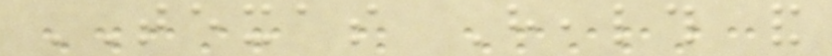TEXAS Health and
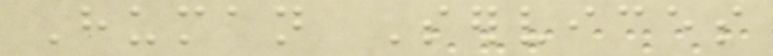Human Services
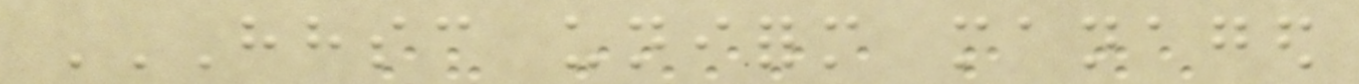HHSC UNIFORM MANAGED
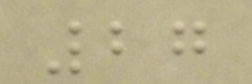27
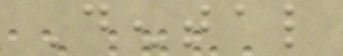Dental
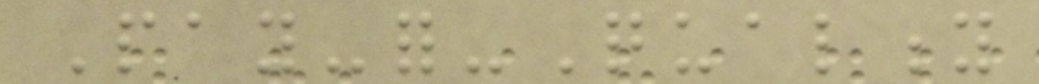Pay-for-Quality
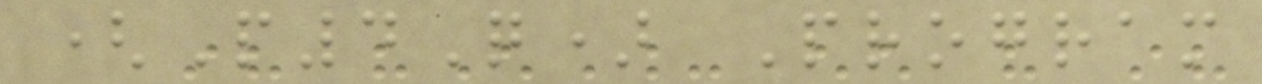(P4Q) Program
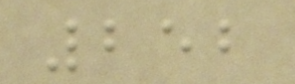252
